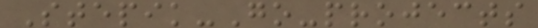Stepik-Go-projects
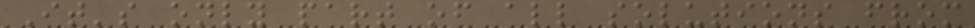It's only part of all solutions from
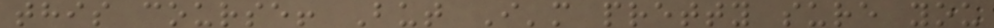this course! But I'm pretty sure you
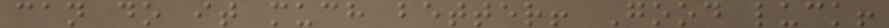can do it much better! Good luck!
